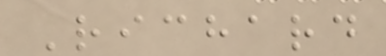Richard
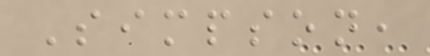Simpson,
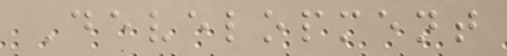Development
